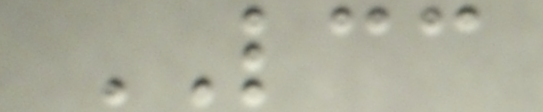LCC
